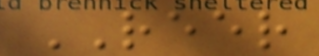REER
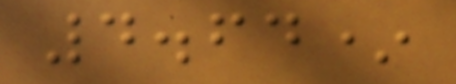4.64*
